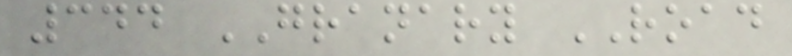344 GRANARY ROAD
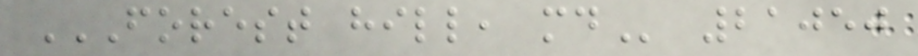FOREST HILL, MD 21050
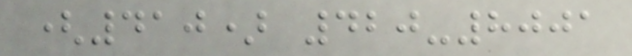(410) 420-8001
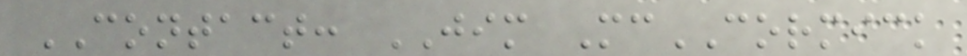CONTACT: JIM McCORMICK
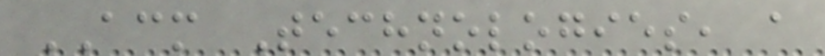ACM Technologies, a
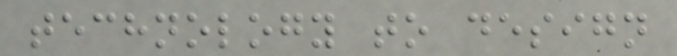technology to design
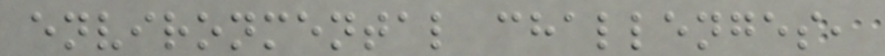environmental challenges,
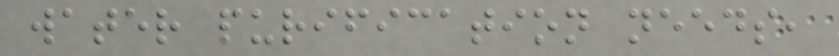water purification needs,
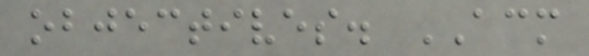objectives. ACM
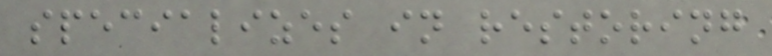specializes in restoring
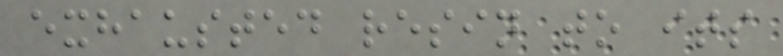exhausted resin to its
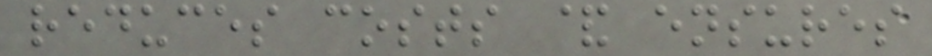reduces costs & ensures
